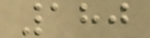180
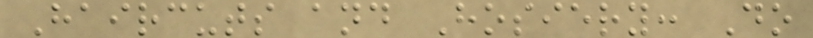Haircuts and Hosiery: Do
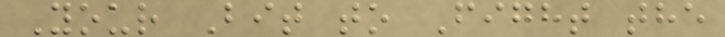Your Bit to Fight the
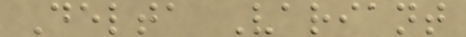Delta Variant
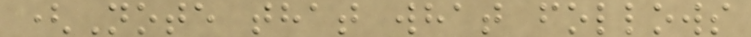(Note that what follows
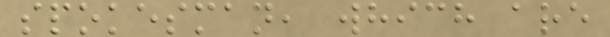spokesman, which are
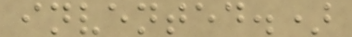invented.)
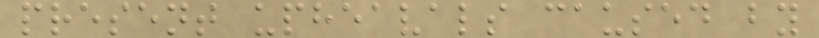present upheavals caused by
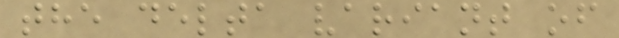the delta variant of
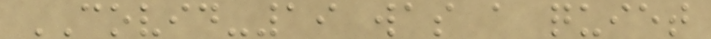COVID-19 was a quiet
